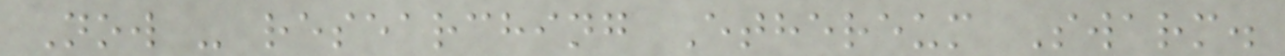Now - researching Ethereum Swarm.
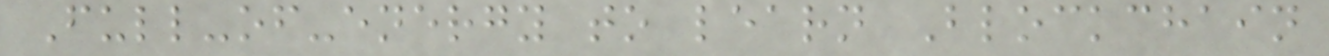Full-of-energy to learn Blockchain
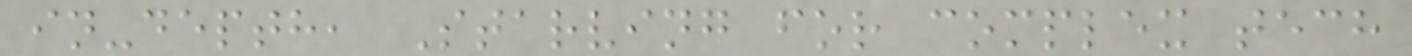in-depth, Starving for complex tech
